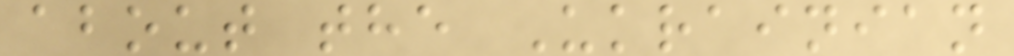about the Ukrainian
